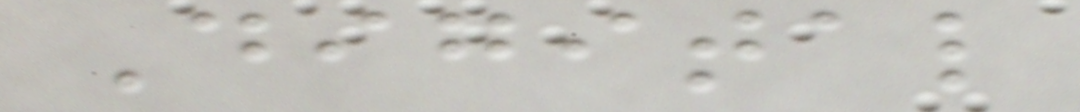Digital
